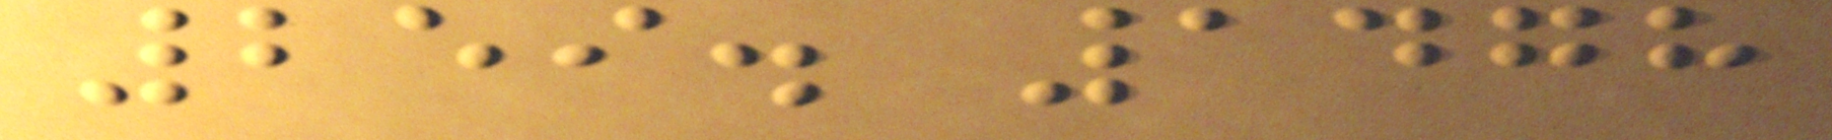259. 1478
